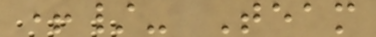+/- Team
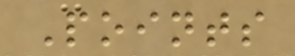Points
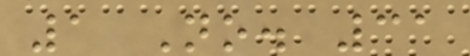1 No. 31
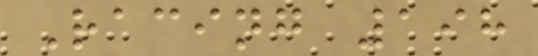Racing 198
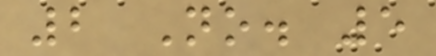2 No. 5
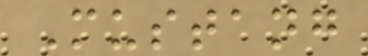Mustang
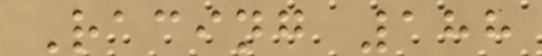Racing 188
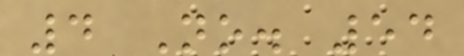4 No. 54
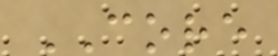CORE
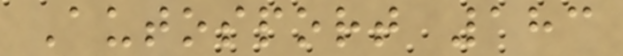Autosport 183
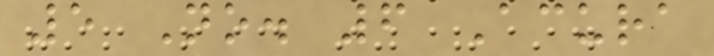5 No. 6 Acura
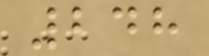248
